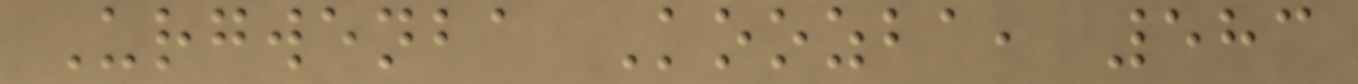Urgwenba Koozba, 583
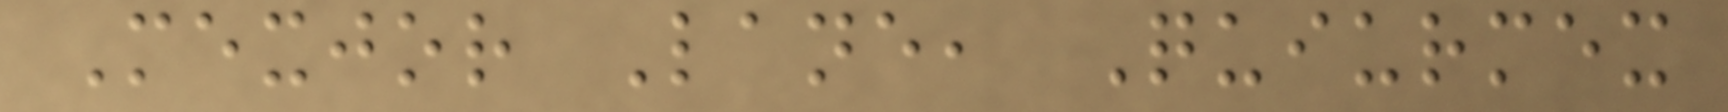Mexjor Lane, Quiurmex
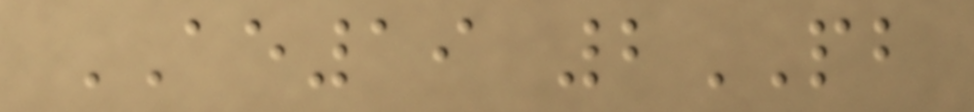AE19 2PB
